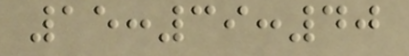15:39:40
